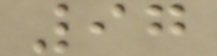97
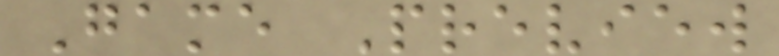Game Preview
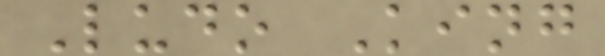Ludo King
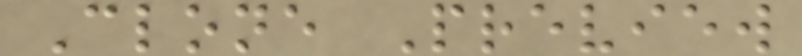Clone Preview
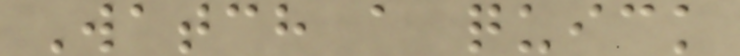Watch a quick
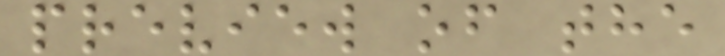preview of the
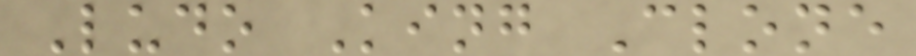Ludo King Clone
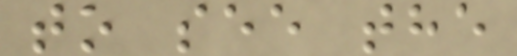to see the
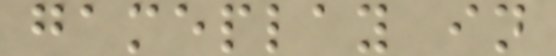gameplay in
